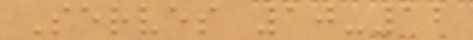Serves 10-12
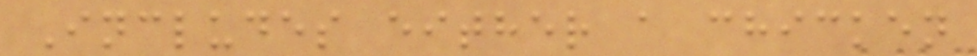Includes either a chicken
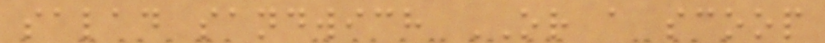salad sandwich OR a scoop
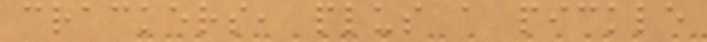crackers, plus a pickle
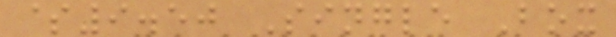$9.50 Single Box
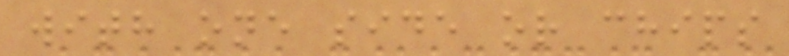with one side or chips
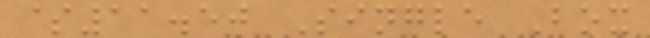$11.50 Single Box
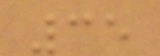35
